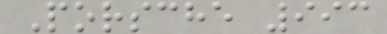Porsche 993
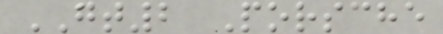GT2 Porsche
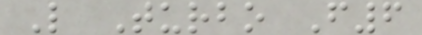L Turbo F6
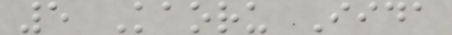5 Kaoru Iida
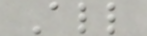All
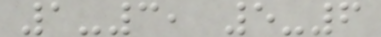1-3, 5-6
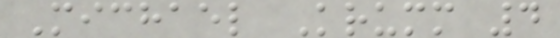Michael Krumm 4
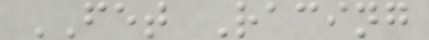FET Racing
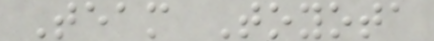Team Toyota
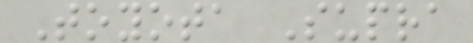Toyota Supra
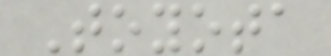Toyota
